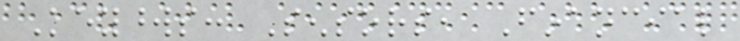Keywords: Sensors, Financial
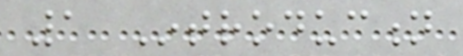1 Introduction
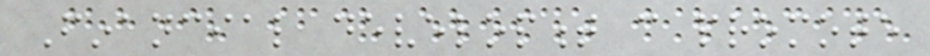Financial development can promote
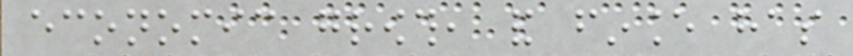economic growth, and finance has
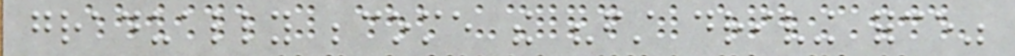gradually become the "first driving force"
